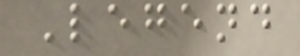Legend
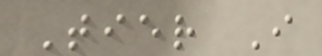Tier I
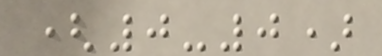(0-0)
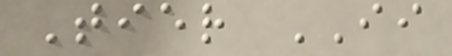Tier II
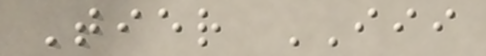Tier III
